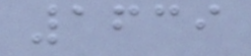1639
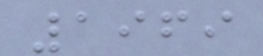1969
